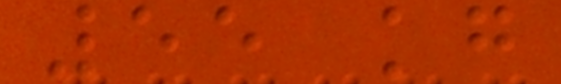55 kg
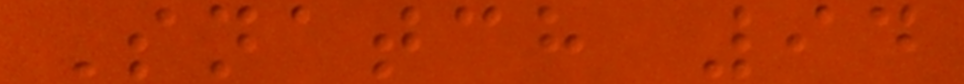Snatch 94
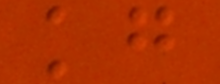kg
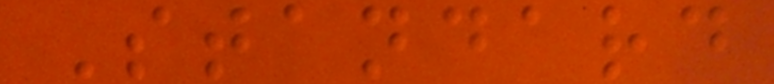Standard
